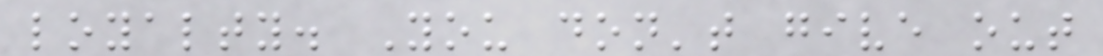loyalty. You don't give out
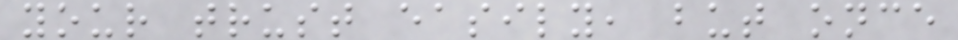your trust easily, but once
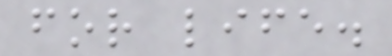for life.
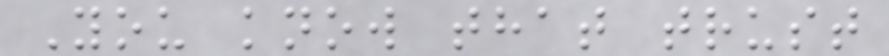You know that trust
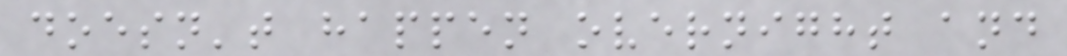doesn't happen overnight and
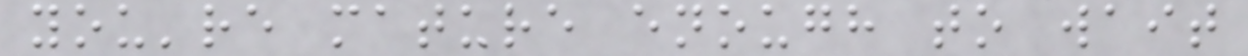you're mature enough to wait
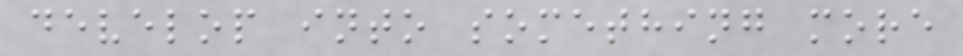develop into something more
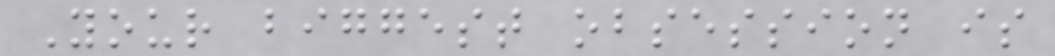Your biggest obsession is
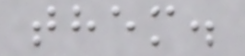them.
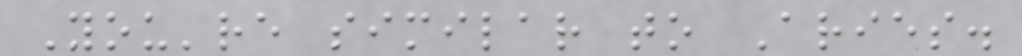You're similar to Aries.
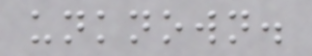unknown.
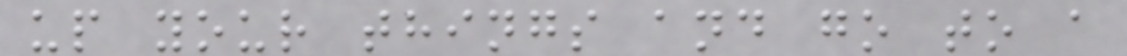up your things and go to a
